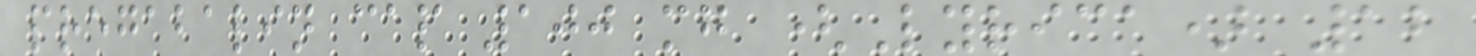pregabalin cap 100 mg (Lyrica) 12
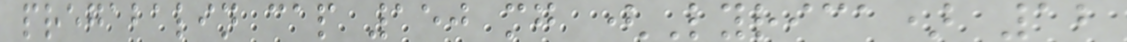pregabalin cap 150 mg (Lyrica) 12
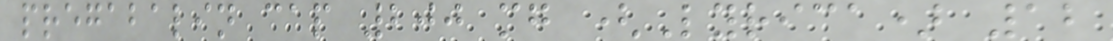pregabalin cap 200 mg (Lyrica) 12
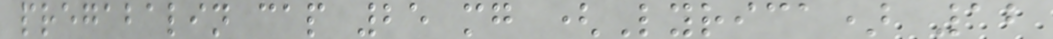pregabalin cap 25 mg (Lyrica) 12
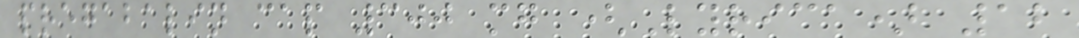pregabalin cap 300 mg (Lyrica) 12
